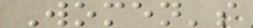Women's
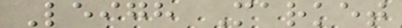Leigh Market
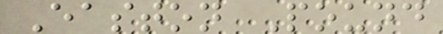Easton Pound
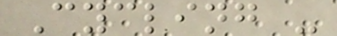Cycling -
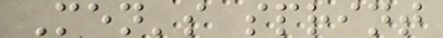Men's sprint
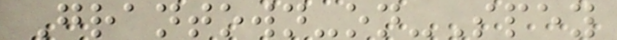Grantown-on-Spey
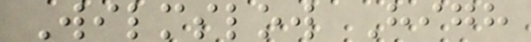Wilmslow High
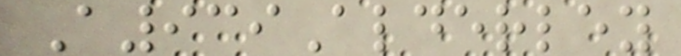A939Alderley
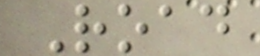Road
